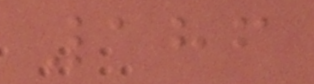186
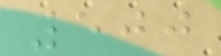500
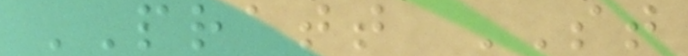PRATT ST
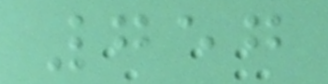757
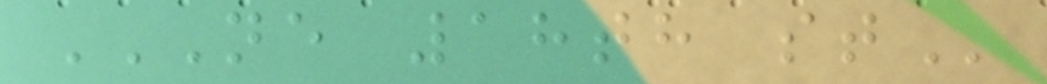NE 18TH ST
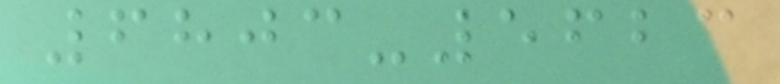6803-5623
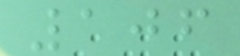106
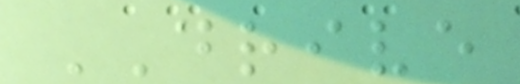DRIVE
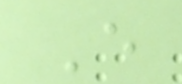E
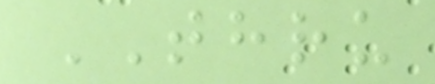THRU
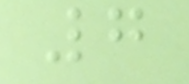7
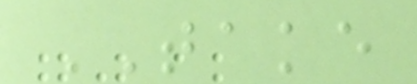TAKE
